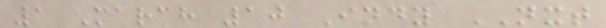1 March 10 Indy NXT
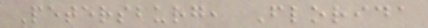Petersburg, Florida
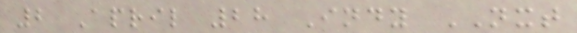2 April 28 Indy NXT
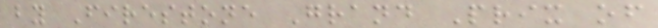by Firestone Grand Prix of
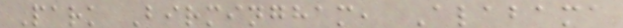Park Birmingham, Alabama
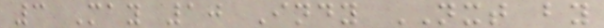3 May 10 Indy NXT by
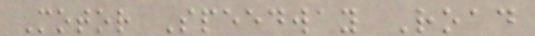Motor Speedway Road
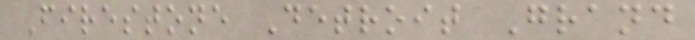Firestone Detroit Grand
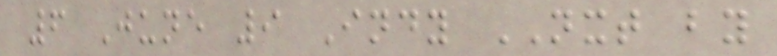6 June 9 Indy NXT by
